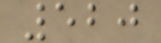520
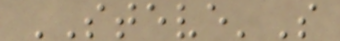STEVE'S
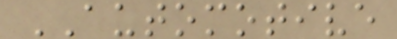AUTOMOTIVE
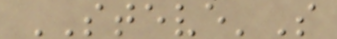STEVE'S
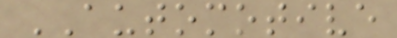AUTOMOTIVE
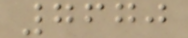7670
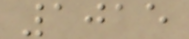1015
